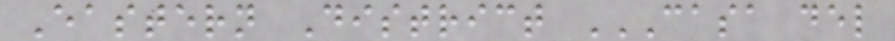Eastern District CASA DEL
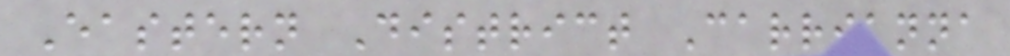Eastern District Carrianna
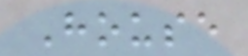House
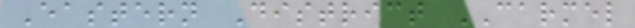Eastern District CARMEL
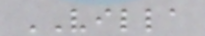VILLA
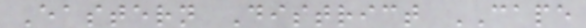Eastern District CAPE
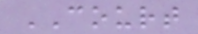COURT
